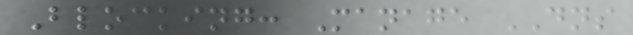Blocking: Manage DNS
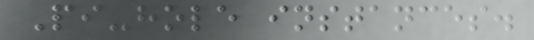Pi-hole instances.
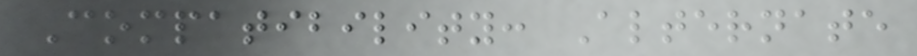Compatibility: Alternate
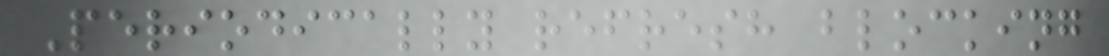Periodically refresh blocking
